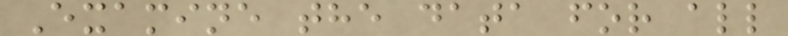Examine the data for all
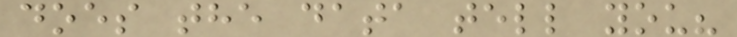does the data tell you?
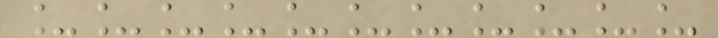___________
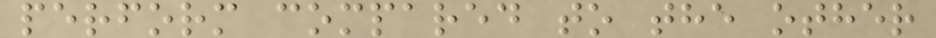perform compared to the other
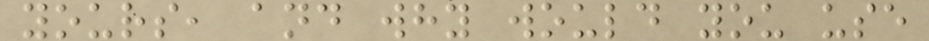yours, and why would you use
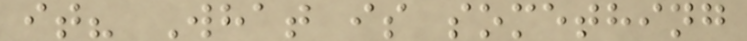it? What is something
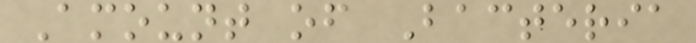Amount of Bacteria
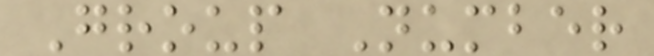Group Number
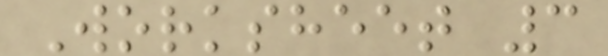Worksheet 3
